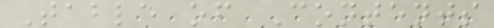Table of Contents
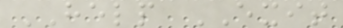HELP EXIT
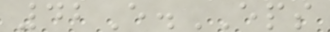42E.EPS
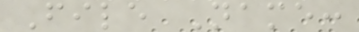File Name:
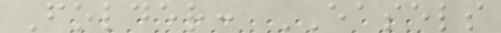Folder: EASELS
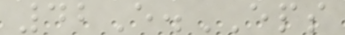42E.EPS
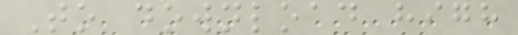To download high
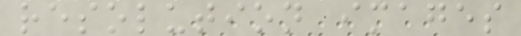resolution images
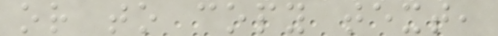or to copy text,
